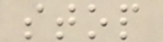stop
